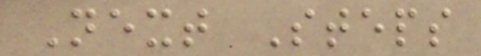Next Steps
